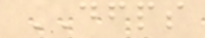DFPS
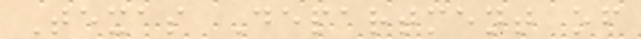Texas Department of
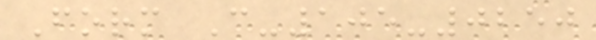Form C-105-0250
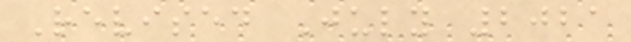Revised July 2021
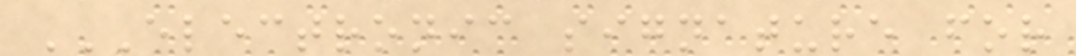ELECTRONIC SIGNATURE FOR
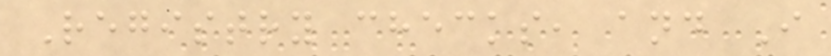Registry checks, and I
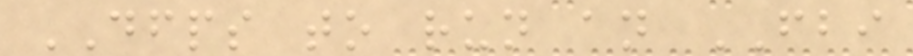DFPS to run an FBI
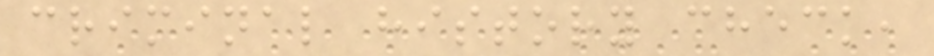criminal history check,
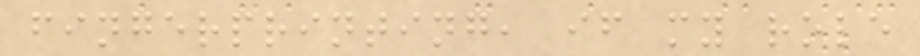fingerprinting, if my role
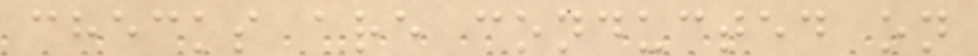checks are conducted on
